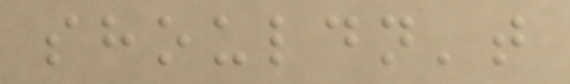shouldn't
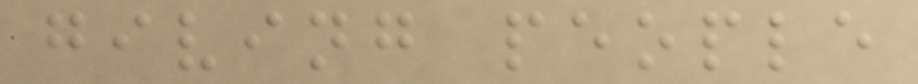giving people
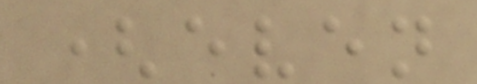(even
